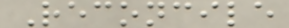Reconcile
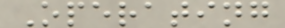Operating
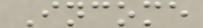Income
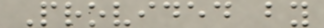Provided by
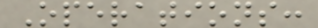Operations:
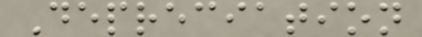Depreciation
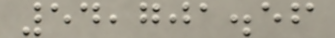54,701.56
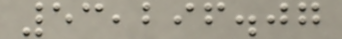53,296.07
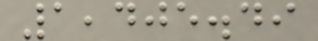1,405.49
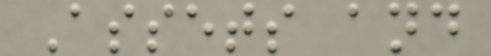Assets and
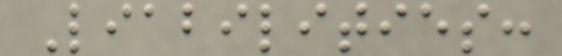Liabilities:
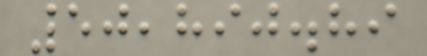50,890.89
